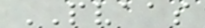PVAAS
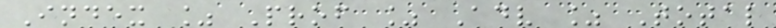Index % Prof % Adv % Total
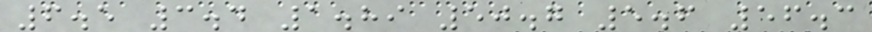6.5 3.4 1.89 50.7 5.6 56.3
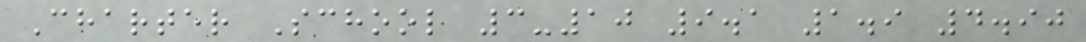Charter School 3-10 9.1 1.9 4.90
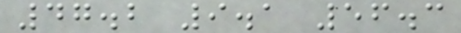47.2 9.1 56.3
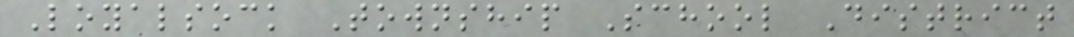Loyalsock Township School District
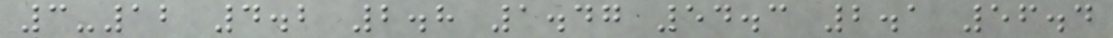3-12 4.2 2.8 1.47 54.3 2.1 56.4
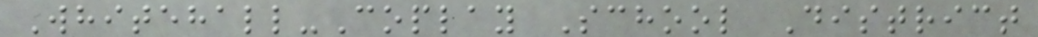Whitehall-Coplay School District
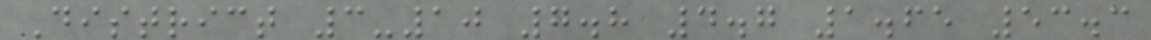District 3-10 7.8 4.7 1.65 53.3
